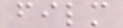film
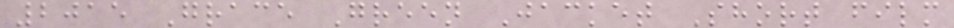2015 Grace Green Jacket Short film
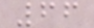66
